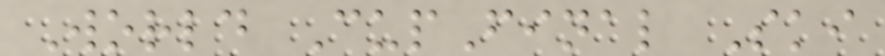World CupFinal Ski
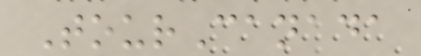TourCanada
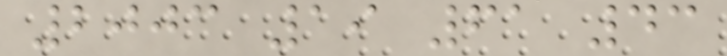2003 19 61 43
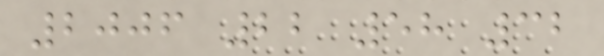2006 22 58 32
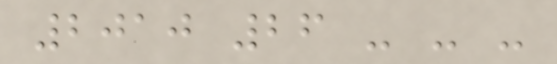2010 26 - - -
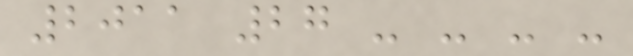2011 27 - - - -
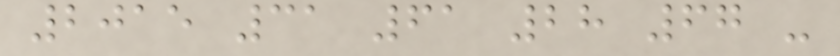2015 31 61 28 67 -
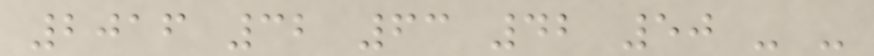2016 32 63 42 50 - -
